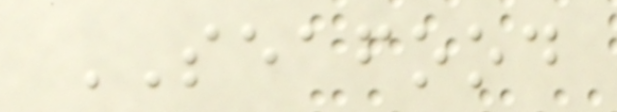SEAFOOD
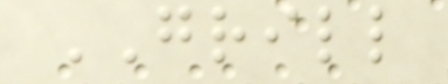GRILL
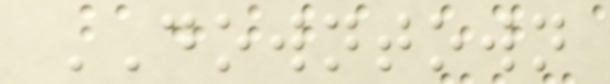DOWNTOWN
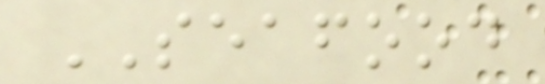SEAFOOD
